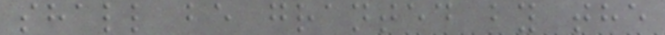shall be granted by the
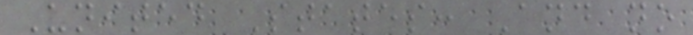United States: And no
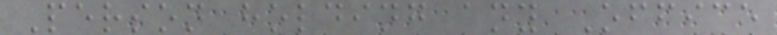Person holding any Office
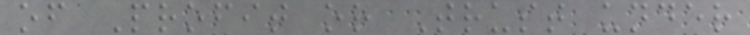of Profit or Trust under
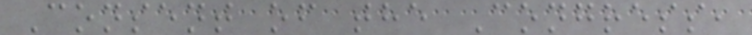Consent of the Congress,
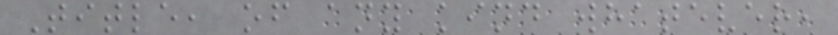Title, of any kind whatever,
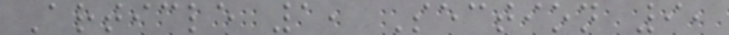Article 1, Section 9,
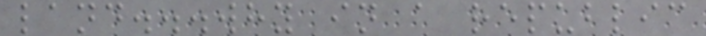land...why in a republic
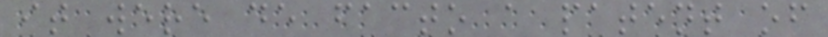it were de facto a patent of
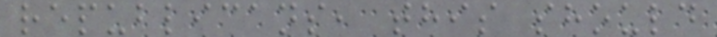republicans, this should
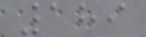189
